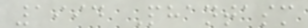1994 Phantasm
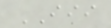III
